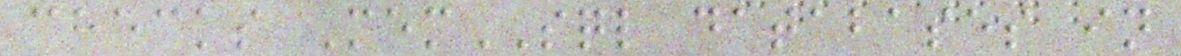checks MemSQL databases in
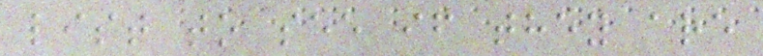list to see if they are
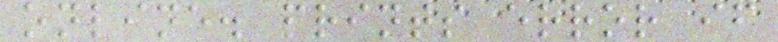online. prints error if
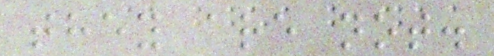they are not.
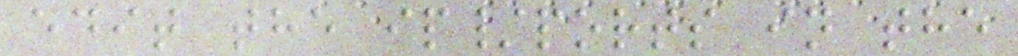edit the ip/ports in the
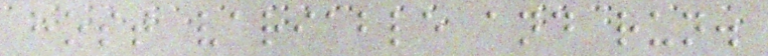host variable and run.
